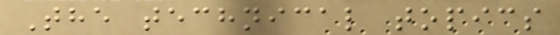The technical topics
